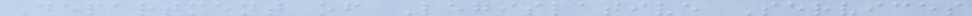Department of Legislative Services
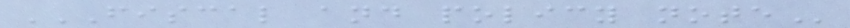FISCAL AND POLICY NOTE
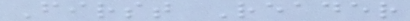First Reader
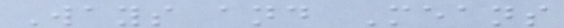Ways and Means
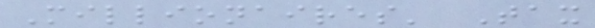Millionaires' Tax
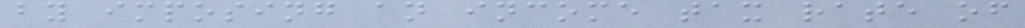by imposing an income tax rate of
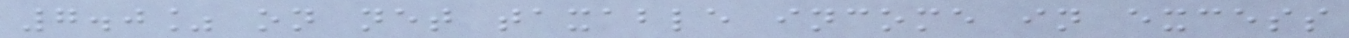7.0% on net taxable income in excess
